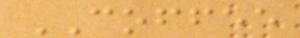COFFEE
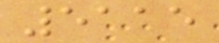5115
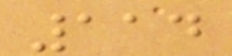114
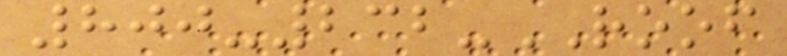800-232-ROOF
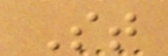St
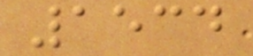1534
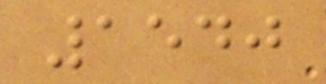1540
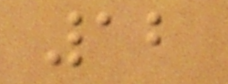12
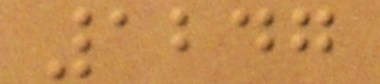1247
